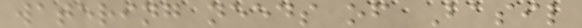watering needs of Basil
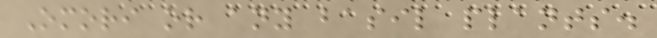Omori or any basil plants.
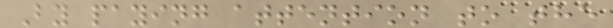By paying attention to the
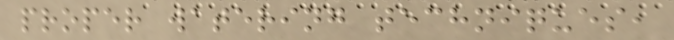proper watering techniques,
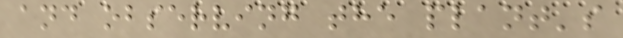and observing the plant's
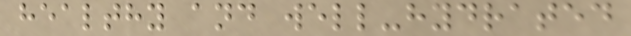healthy and well-hydrated
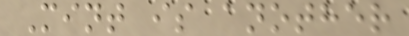Mint is another
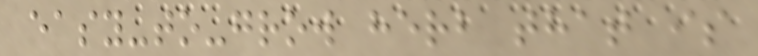easy-to-grow herb that is
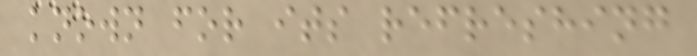known for its refreshing
